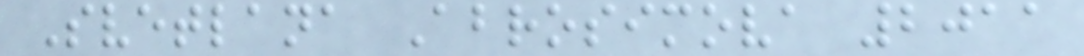Svetlana Abrosimova 2011
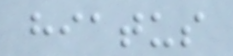hiatus
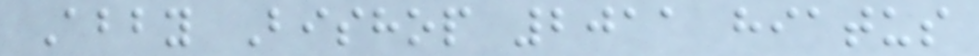Abby Bishop 2011 hiatus
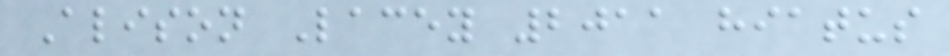Alison Lacey 2011 hiatus
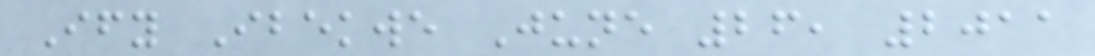Ify Ibekwe June 26, 2011
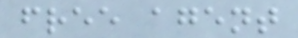free agent
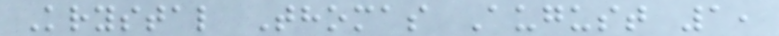Krystal Thomas August 1,
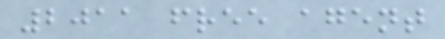2011 free agent
